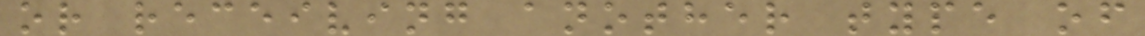or receiving another type of
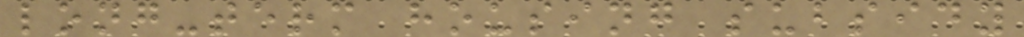long-term housing subsidy
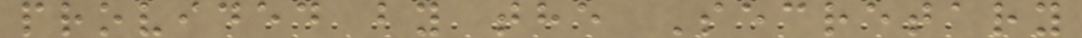provided by the Secretary
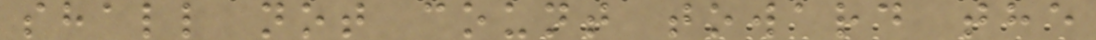shall not count toward the
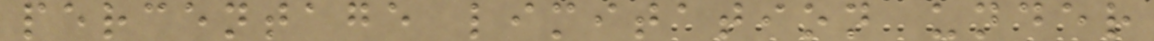percentage limitation under
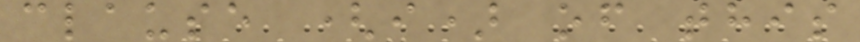clause (i) of this
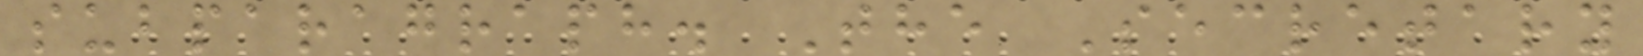subparagraph. The Secretary
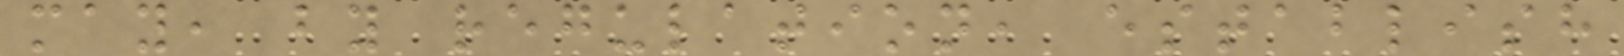may, by regulation, establish
